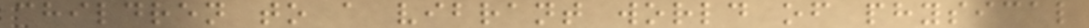children to a vibrant world of physical
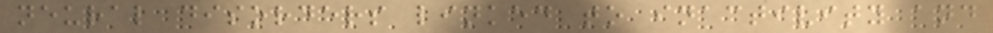neural disorders linked to inactivity and
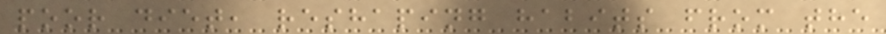poor diet, reshaping habits from the
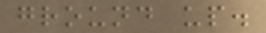ground up.
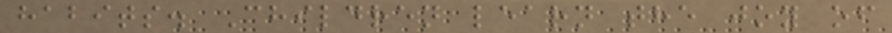habits. Children learn the joy of
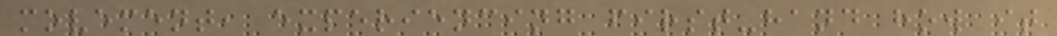movement, experiencing first-hand how it
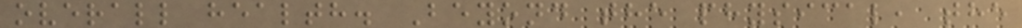overall health. Beyond the physical, the
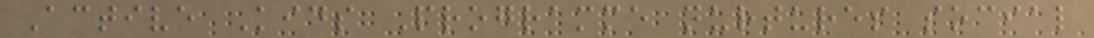Active Kids Programme nurtures social
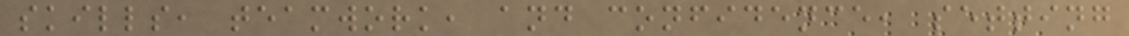skills, teamwork, and confidence, setting
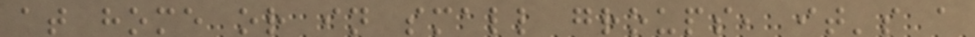at home or in small groups, it's a
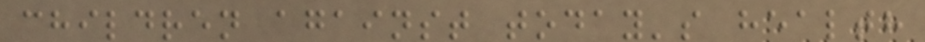children against today's health
